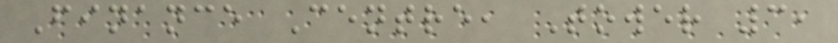Finance Centre, Tower 3,
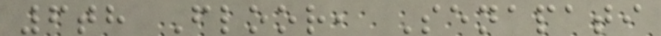6th Floor, Senapati
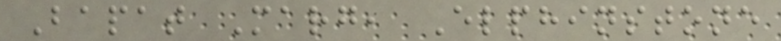Bapat Marg, Elphinstone
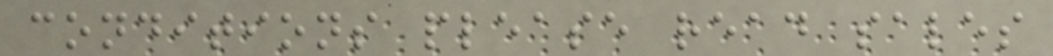conditions please read sales
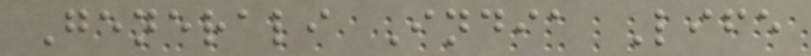Generali India Life
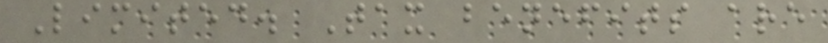Limited. Tax benefits are
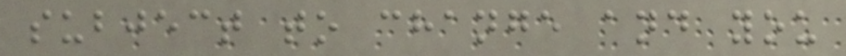subject to change and you
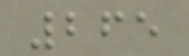265
